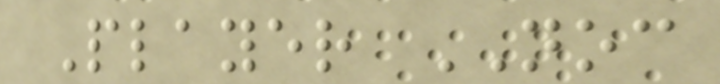Player NOC
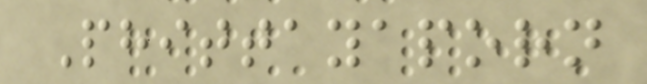Phittayaporn
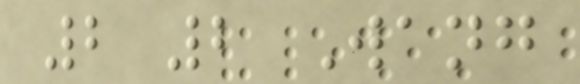2 2 Wang
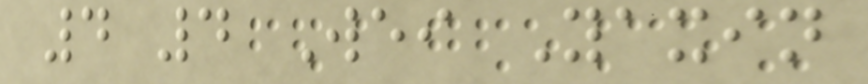4 4 Wei Yaxin
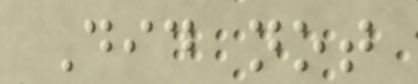Did not
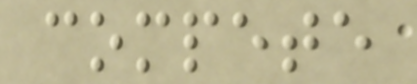compete
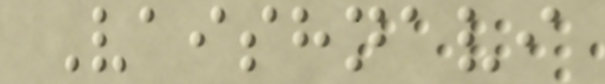Vaishnavi
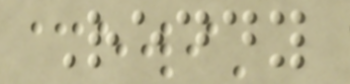Reddy
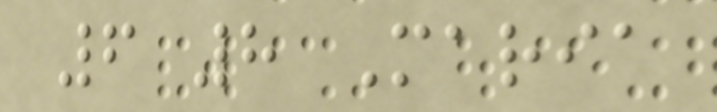6 8 Maria
